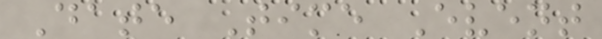Date Time Event
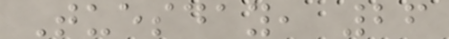Tuesday, 26
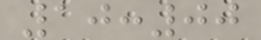10:00
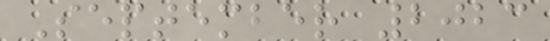September 2023
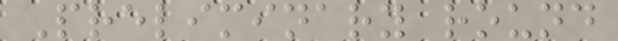Preliminary round
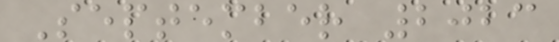September 2023
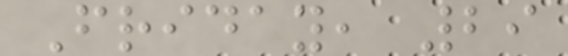Friday, 29
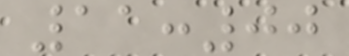11:00
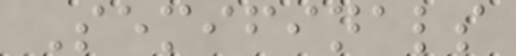Semifinals
